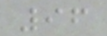96
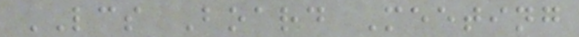LCS Board Meeting
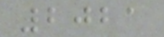2021
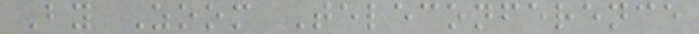By Zoom Teleconference
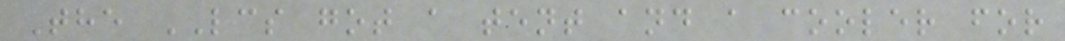The LCS got a tent and a cooler for
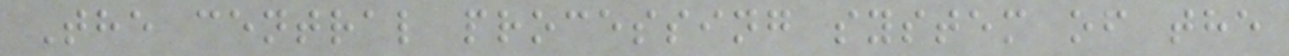The central processing system of the
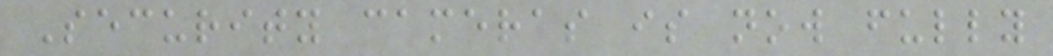Security cameras is now fully
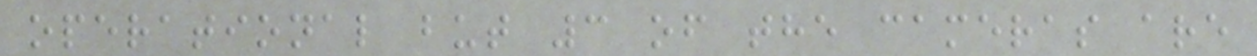operational but 3 of the cameras are
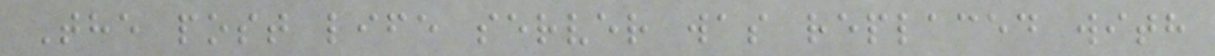The post life server was replaced with
